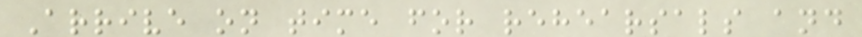Arrive on time for rehearsals and
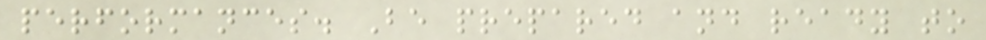performances. Be prepared and ready to
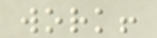work!
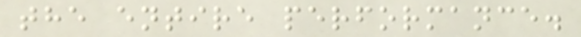the entire performance.
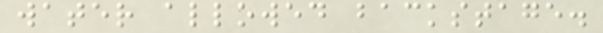water allowed backstage.
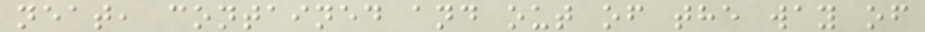neat, contained and out of the way of
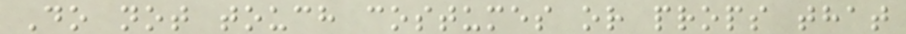Do not touch costumes or props that
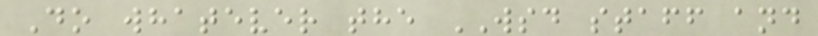Do whatever the WSD staff and
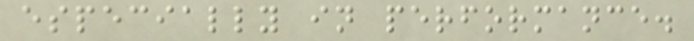especially in performance.
